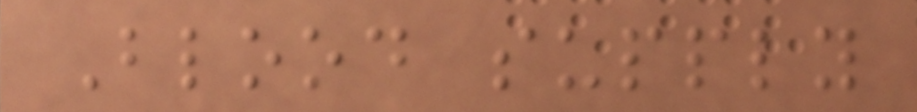Blood supply
